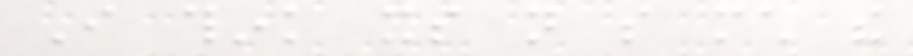I think its not so much the
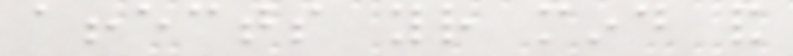affects your mind and
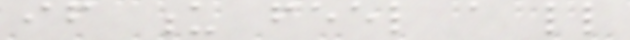if u feel a little
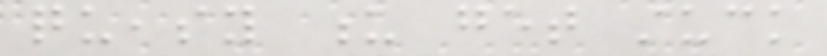queasy u get stuck
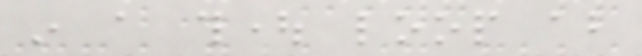in a thought loop about
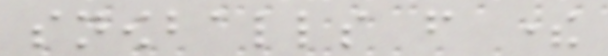snowballs from there
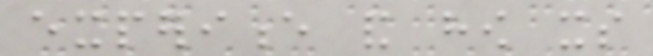experience and how its
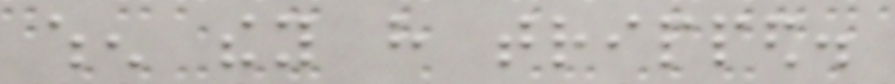when they have tripped.
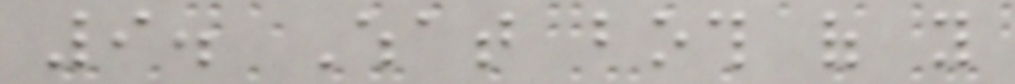9. What both of you
